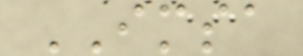IMSA
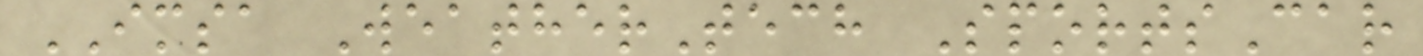IMSA WeatherTech SportsCar
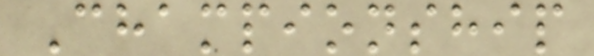Championship
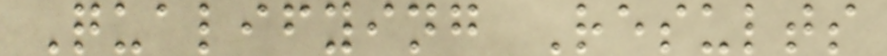Qualifying Results
